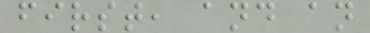first, and an
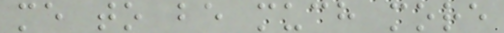me to be much more
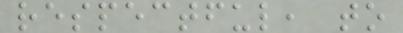respectful, to
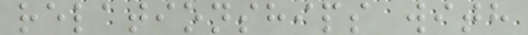relationships with
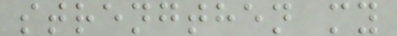strengthen my
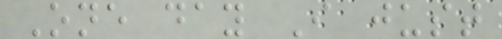One day I just
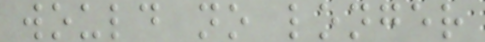would no longer
